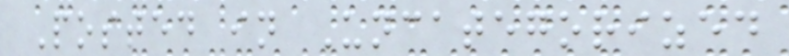Posted in Uncategorized
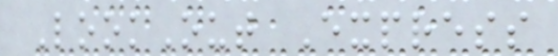LookOut Express
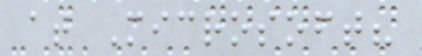at Microsoft?
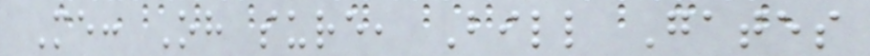Me: Oh sure, Bill Gates
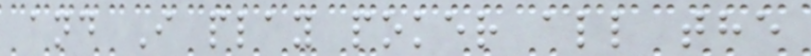and I play poker all the
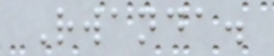Rwanda.
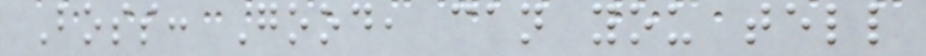Boss: Good, can you tell
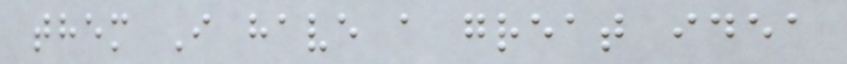them I have a great idea
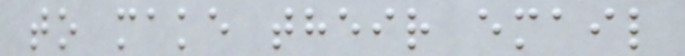to make their email
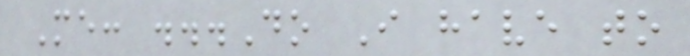Me: ...Do I have to
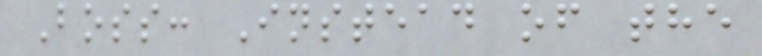Boss: Instead of the
